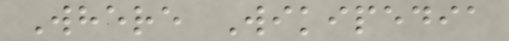Where Wikipedia
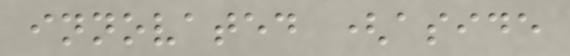innovated (aside
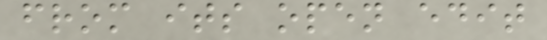from its open edit
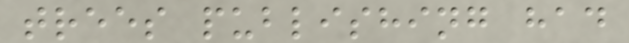trees publishing had
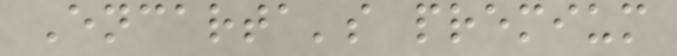Encarta's premium
